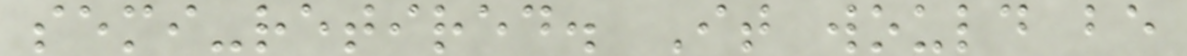semi-retired. It would be
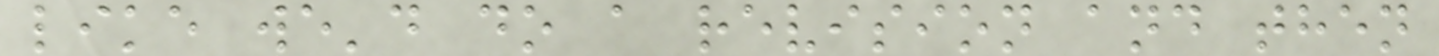like we'd do a revision and then
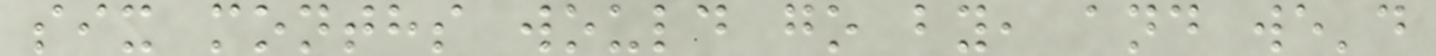six months would go by, and we'd
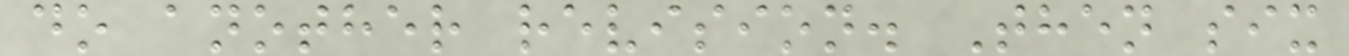do another revision. Then six
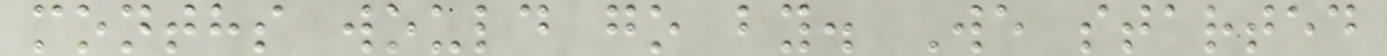months would go by. We started
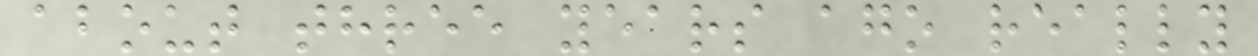about three years ago really
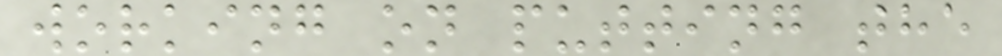working on putting the
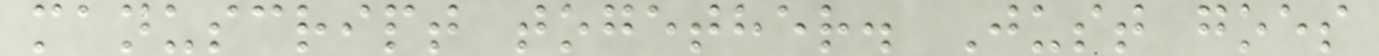manuscript together. Just goes
